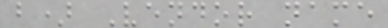b) Vendor name
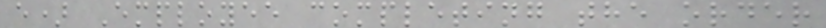e) Employee completing the order
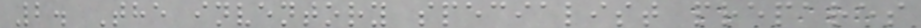2. The inventory specialist prepares
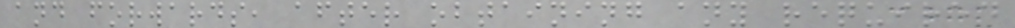and forwards, after obtaining any required
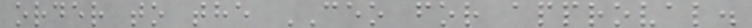order to the CEO for approval.
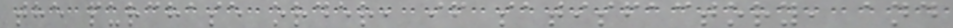the purchase order, if satisfactory, and
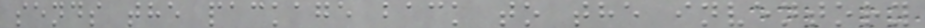sends the package back to the inventory
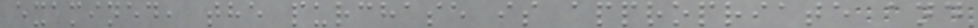examined, the purchase is appropriate and
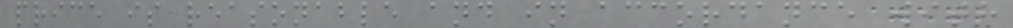price is reasonable and in accordance with
